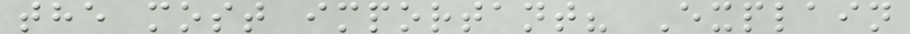the most important? Explain
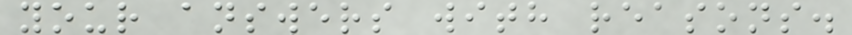your answers with reasons.
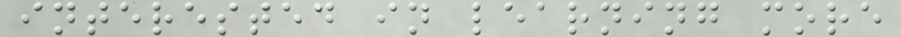interested in learning more
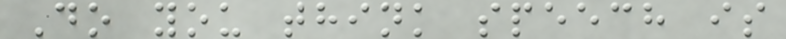Do you think speech is
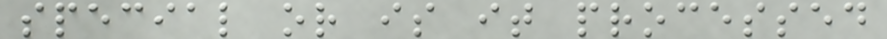special or is it processed
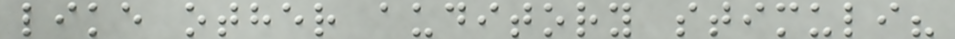like other auditory stimuli?
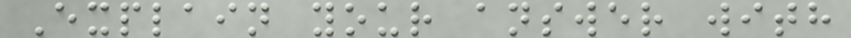Explain your answer with
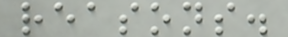reasons.
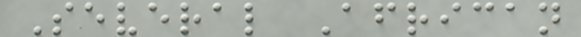Several African
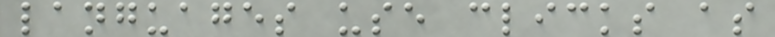languages use clicks as
